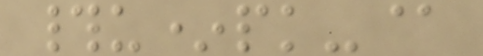#u*pk-@
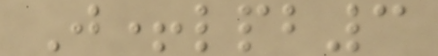J+lpb3
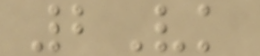2Vk
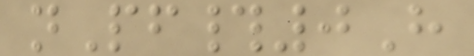nPf#0H
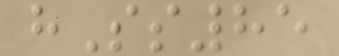hSs85
